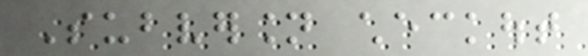Subversion checkout
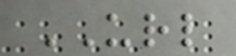URL
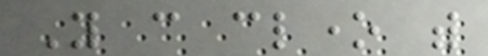You can clone with
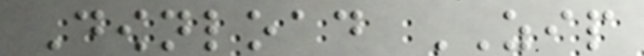Download ZIP
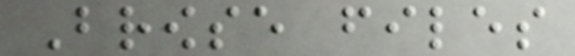Browse files
